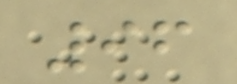96
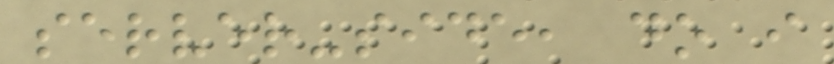server-side, do i
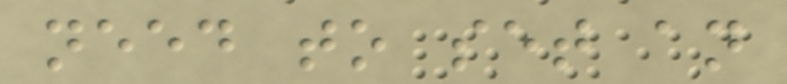need to set an
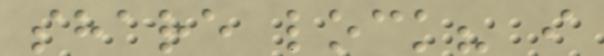share lock? i
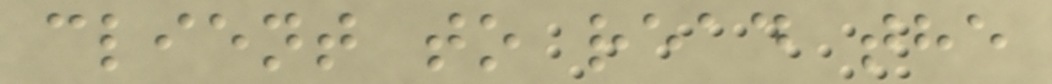client to read the
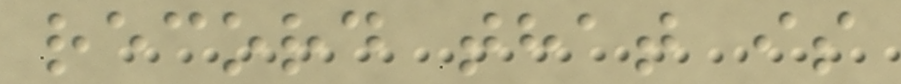record that is
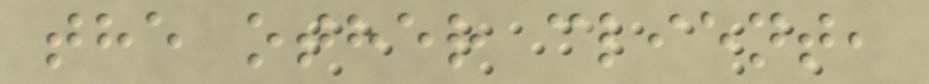the other client,
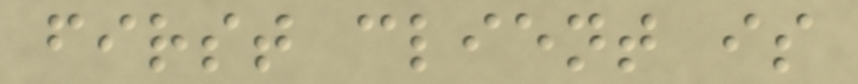first client is
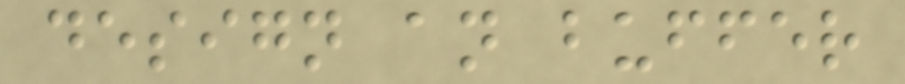design an buffer
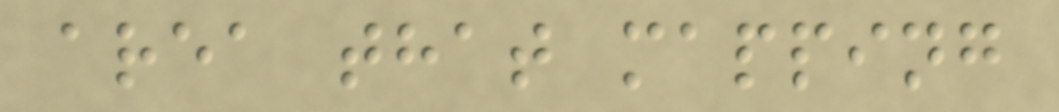area that mapping
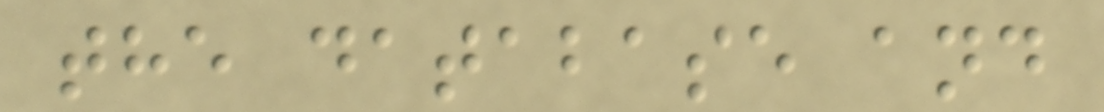the database and
